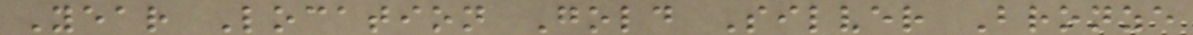Year Location Gold Silver Bronze
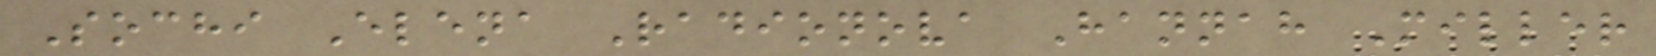Sochi Elena Radionova Hannah Miller
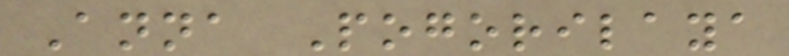Anna Pogorilaya
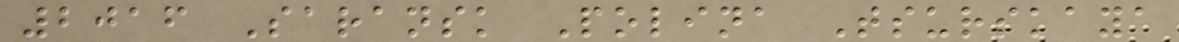2016 Saransk Polina Tsurskaya
